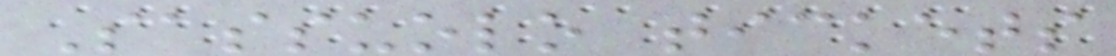Sassuolo tickets
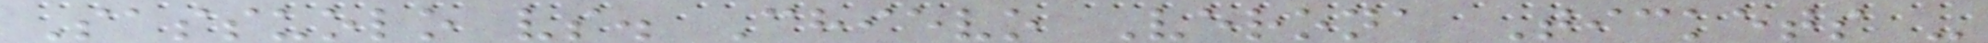Sassuolo vs. Chievo Verona Tickets -
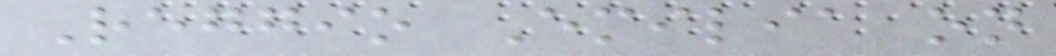Reggio Emilia on
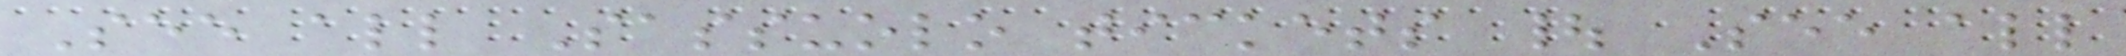See all Sassuolo tickets | See all
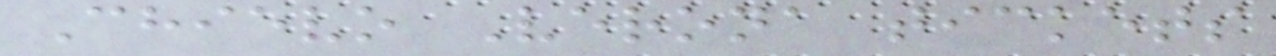Chievo Verona tickets
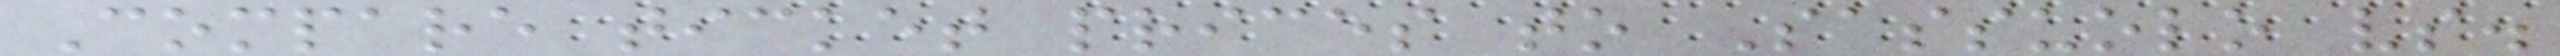Compare ticket prices to Sassuolo vs.
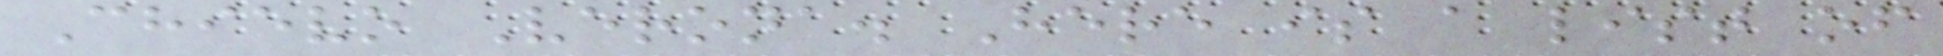Chievo Verona. Here is a list of
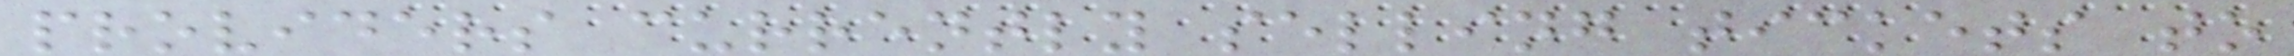providers currently selling tickets to
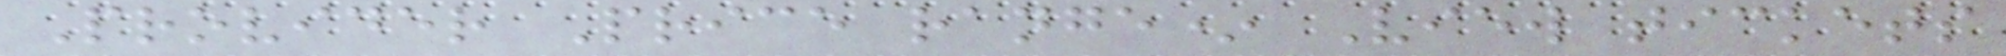Provider Price range* View tickets
